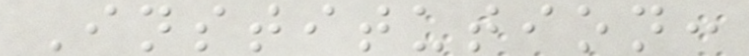Institution:
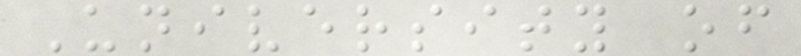University of
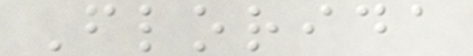Florida
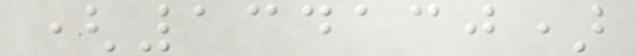(134130)
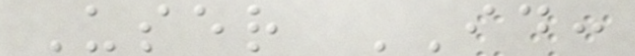User ID:
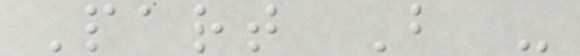Part B -
